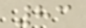83
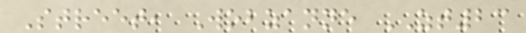Street, Wobzanne ZT23
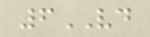6VD
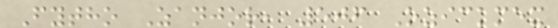Fytho Zanjor, 506 Ozickmex
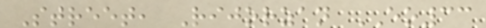Street, Rijorzan EO33
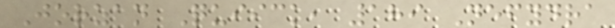Jorzan Quiick, 189 Nefydra
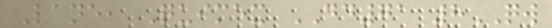Lane, Quimex DD71 8QW
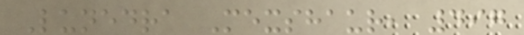Lunedra Mexshaur, 497
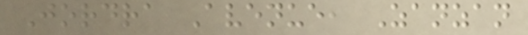Jordra Avenue, Zanzan
